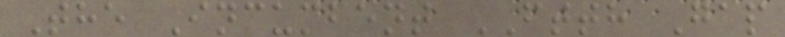The Incumbent FTTH Gap
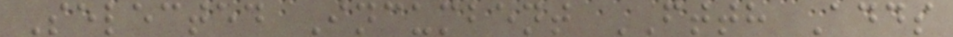Selected Incumbent FTTH Adds
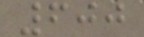600
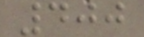400
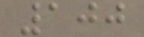100
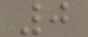0
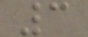3
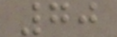70
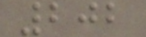202
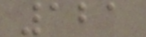121
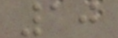10
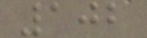102
